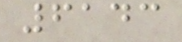6143
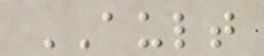AULT
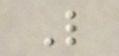L
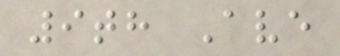9th Ave
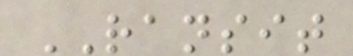RANSIT
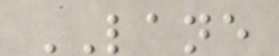LANE
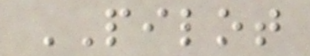PILOT
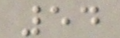54
